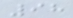98
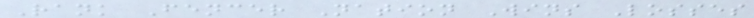Rank Fencer Nation Wins Losses
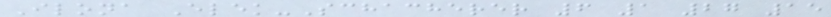Ilona Elek-Schacherer 6 1 27 15
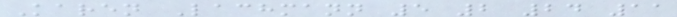Karen Lachmann 5 2 24 11
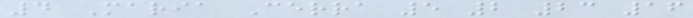4 Maria Cerra 5 2 23 16
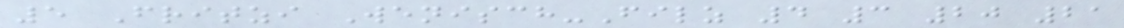5 Fritzi Wenisch-Filz 4 3 20 21
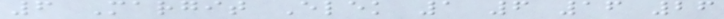6 Margit Elek 1 6 16 26
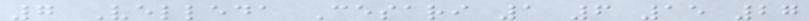7 Velleda Cesari 1 6 15 27
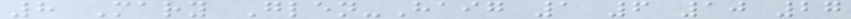8 Mary Glen-Haig 1 6 10 27
